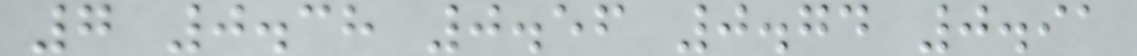7 0.38 0.56 0.74 0.91
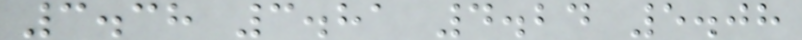3.38 3.81 4.24 5.08
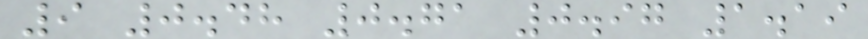9 0.48 0.71 0.97 1.19
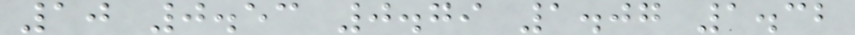10 0.53 0.79 1.07 1.32
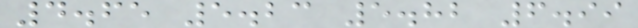4.65 5.23 5.82 6.99
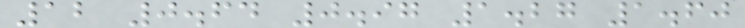12 0.64 0.97 1.27 1.60
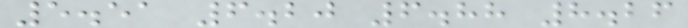5.51 6.20 6.88 8.26
